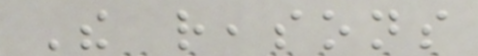The reasons
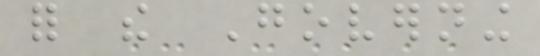for the Governing
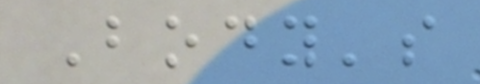Body's
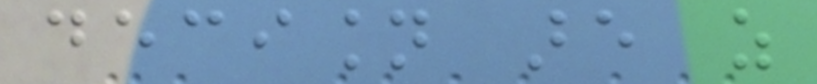decision are as
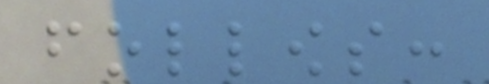follows:
